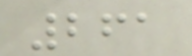261
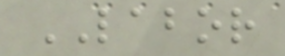LABOR
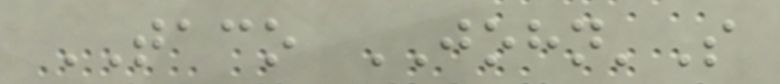TACO JOHN'S
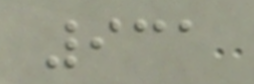931
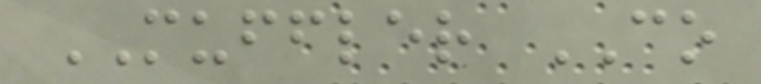MUFFLER CO
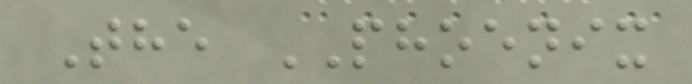The PHOENIX
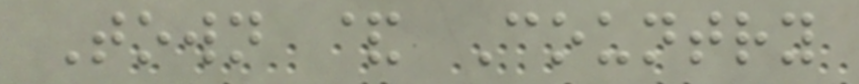Town & Country
